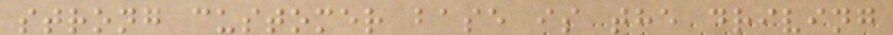strong customer base is the driving
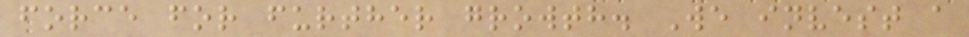force for further growth. We invest a
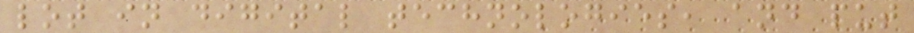lot in digital technologies, and put
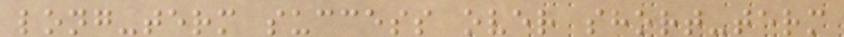long-term success over short-term
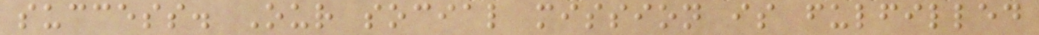success. Our social mission is fulfilled
